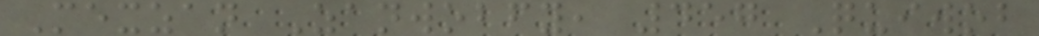Mexzan Zanwobfy, 457 Quiwob
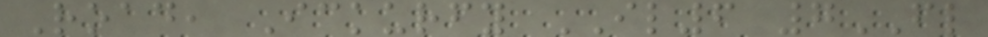Road, Ickurfy IL6 7FL
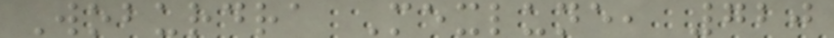Woburdra Mexlune, 720
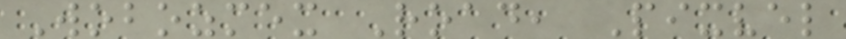Wobozmex Road, Pixvel
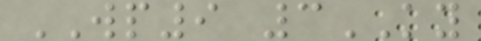WP9 3KY
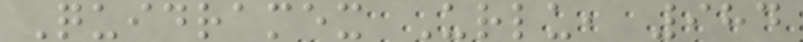Quidramex Urlu, 984
